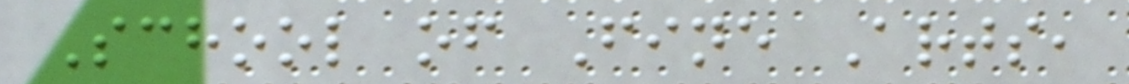School of Fine Arts,
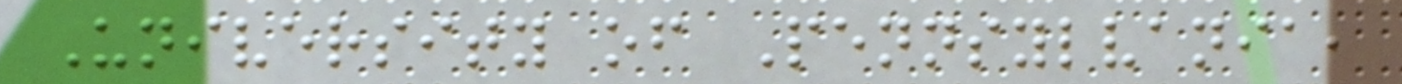University of Pennsylvania,
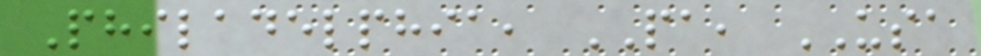Philadelphia, PA, USA
